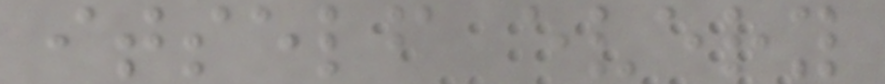itself every
